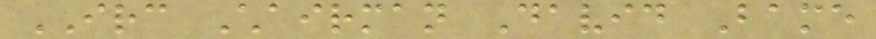IRC Chairman David Bame
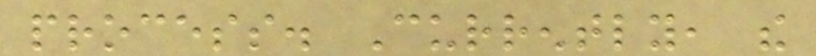process. Currently, the
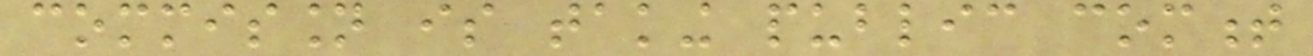commission is taking public comment
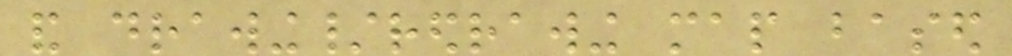and drawing/redrawing map based
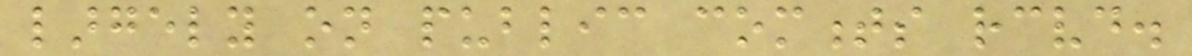largely on public comments received.
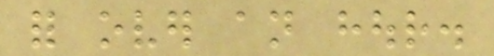for over an hour.
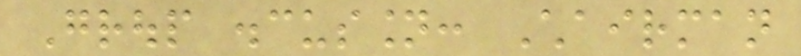Group discussion: Chairman
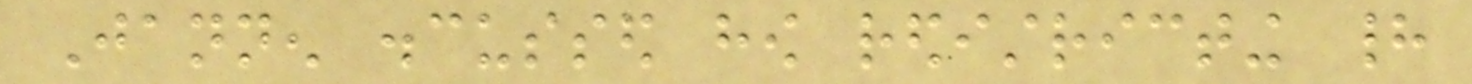Jannen discussed how redistricting had
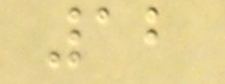12
